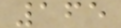165
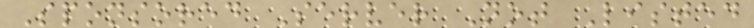Sponsored Server Not Listed
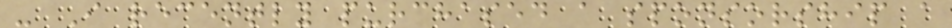- I recently purchased a sponsorship a
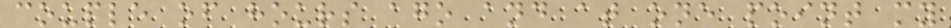couple of hours ago and at one point my
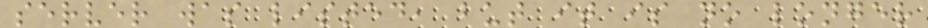server was listed, but it is no longer
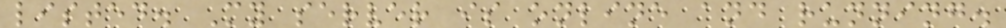listed. My server is online and running.
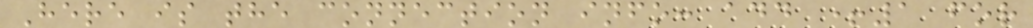Here is the connection info: add +1 for
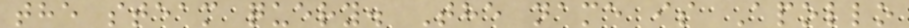the steam query. The name is Apollo
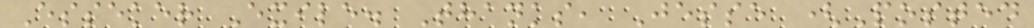Esseker Exile. Thanks, Jesse (Posted
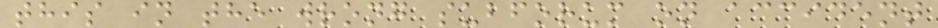this in the wrong subforum on accident
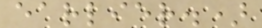earlier.)
